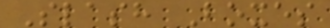Slash Boxes
